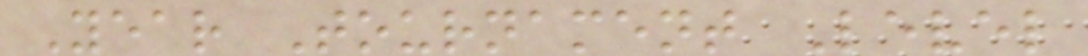Year Tournament Level
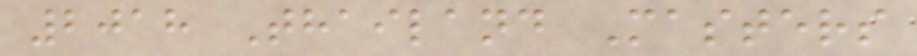2018 Thailand Masters
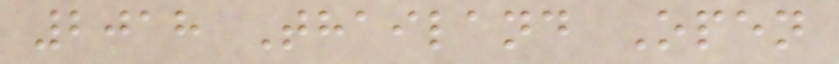2018 Thailand Open
